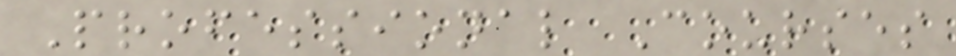Professional Courses
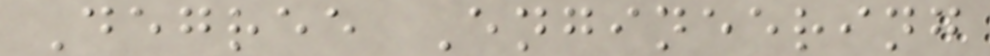Degree Engineering
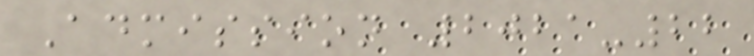Admission 2021-22
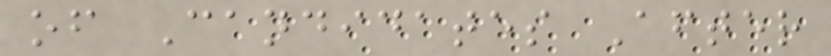of Candidates After
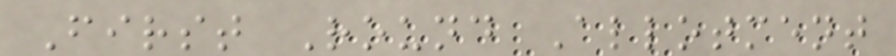First Round Allotment
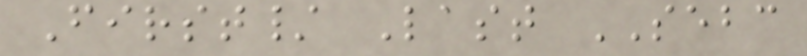First/ Last SEBC
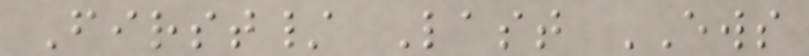First/ Last EWS
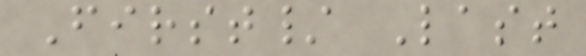First/ Last
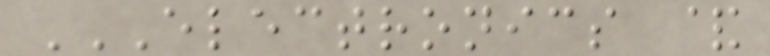ELECTRONICS &
